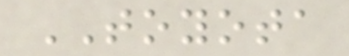TOYOTA
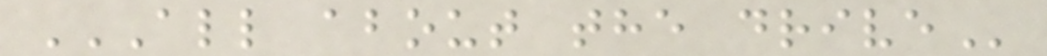ALL ABOUT THE DRIVE
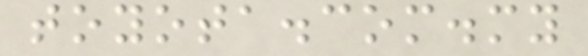toyota.com.my
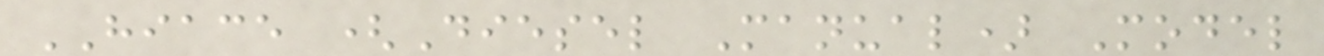HIACE (Diesel Manual) Model
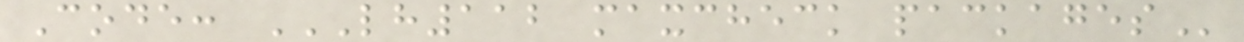Code: LH112 MAXCHECK PACKAGES
